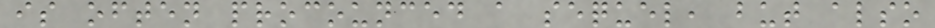is often procounced a sequel, but also
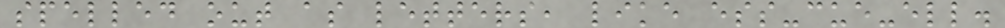spelled out as letters, like ess-cue-ell.
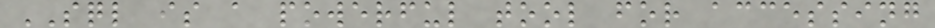SQL is a powerful tool for accessing
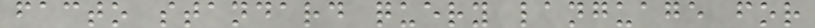facto standard query language for
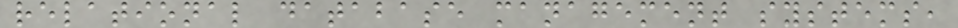relational database management systems,
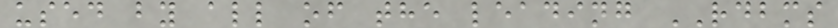used by all of the leading RDBMS
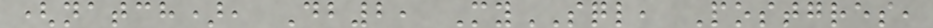(natch), Db2, MySQL, Postgres,
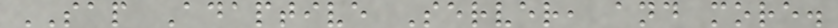SAP Adaptive Server, and more.
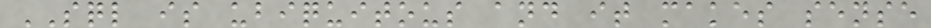SQL is ubiquitous and it makes sense
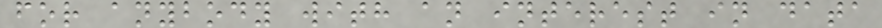for anybody with an interest in data
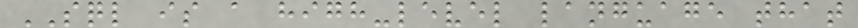SQL is a high-level language that
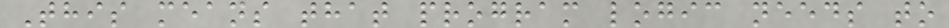This means that program logic needs to
